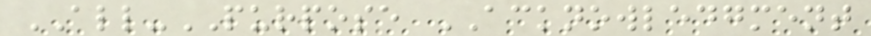ALL-PURPOSE ACKNOWLEDGMENT
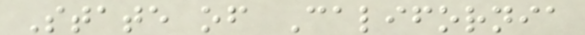State of California
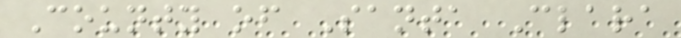County of Santa Clara
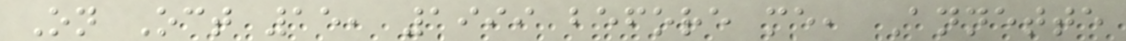On Oct 15, 1999 before me, Annette
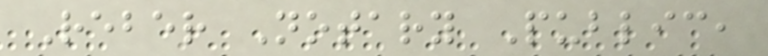Reber Notary Public,
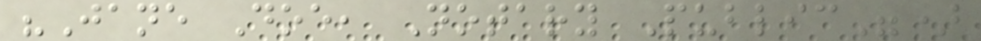"Jane Doe, Notary Public")
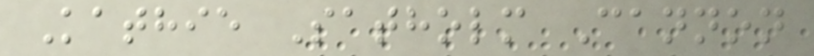Kathie Satholm Cannon
